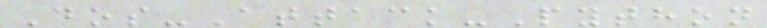Dos-Attack-Python
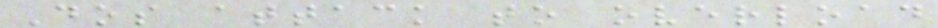Dos attack to overload
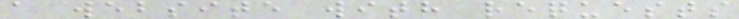a website with requests
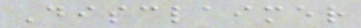Disclaimer
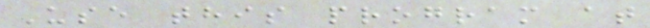Use this program at
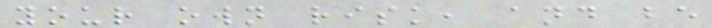your own risk, and be
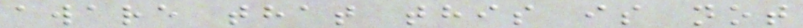aware that this is not
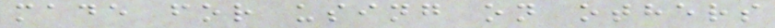made for using on others
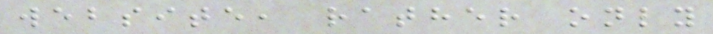website, rather only
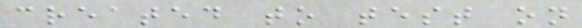created to test on
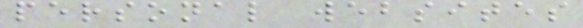personal websites
